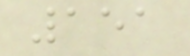151
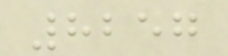8257
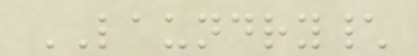LAUNDRY\
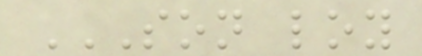SON LOY
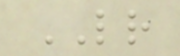LR
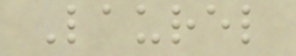Laurel
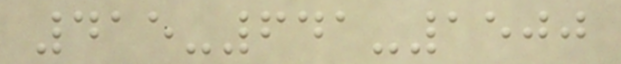415-641-1500
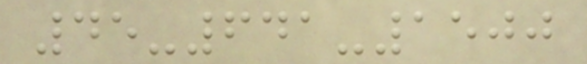45-641-1500
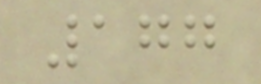177
